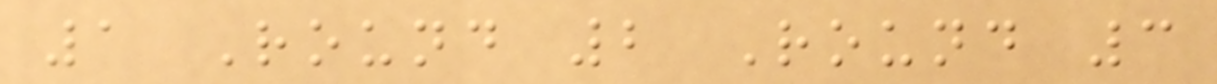1 Round 2 Round 3
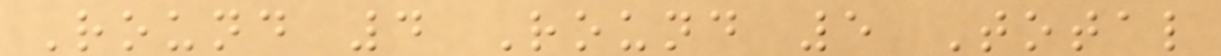Round 4 Round 5 Total
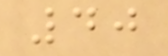40
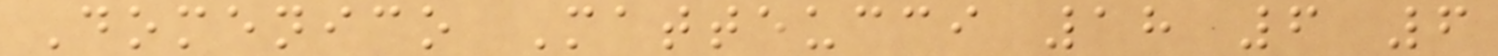Domenico Matteucci 18 6 6
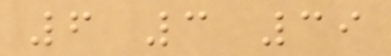6 3 39
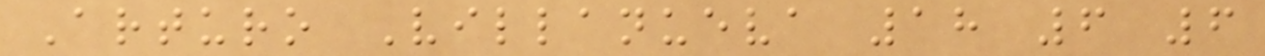Arturo Villanueva 18 6 6
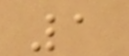1
